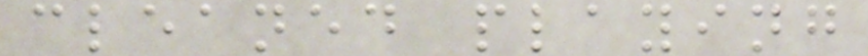cleaned playing
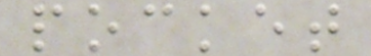pocket
